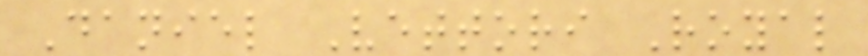Daniel Vettori Royal
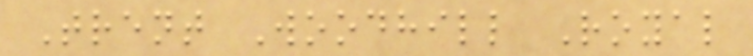Trent Woodhill Royal
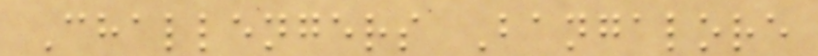Challengers Bangalore
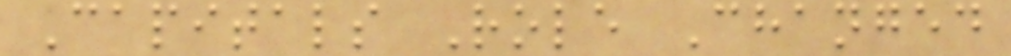Capitals Role Changed
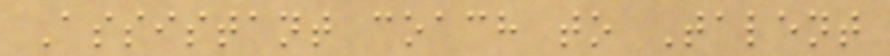Assistant coach to Talent
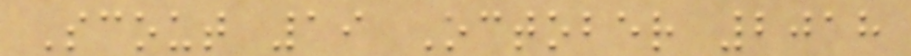Scout 19 October 2018
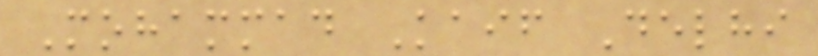Mohammad Kaif Delhi
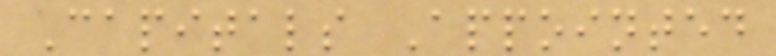Capitals Appointed
